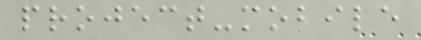project-mobile
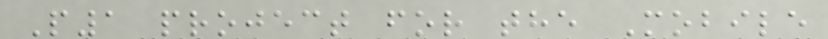P1 project for the Mobile
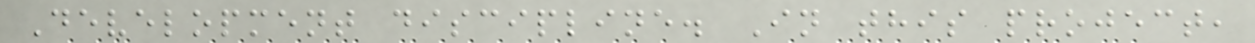Development discipline. In this project,
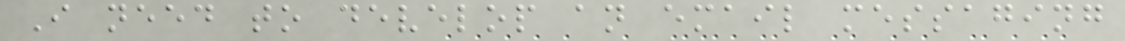I need to develop an email messaging
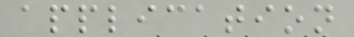application
